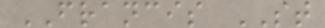FRANCIS ST
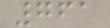761
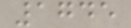1745
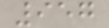957
